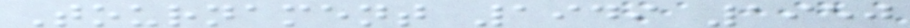Tournament 1949 1950
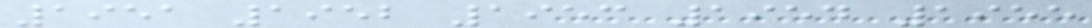1951 1952 1953 1954 1955
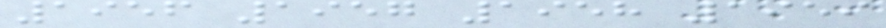1956 1957 1958 1959
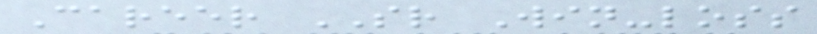Career SR Win-loss
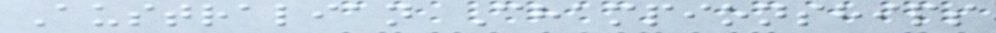Australian Championships
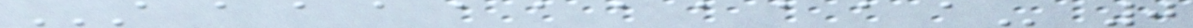A A A A A A A A A A A 0
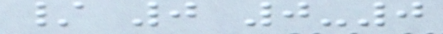/ 0 0-0
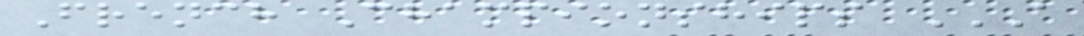French Championships A
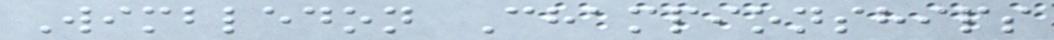Wimbledon Championships
